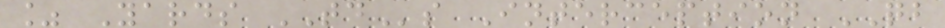% Yards TDs Interception QB
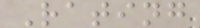Rating
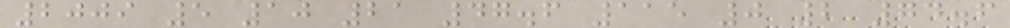2009 5 10 21 47.6 115 0 2 74.6
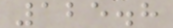125.8
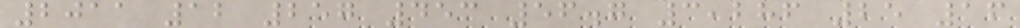2011 12 257 453 56.7 3,286 25 16
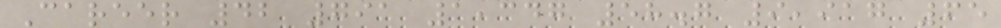Career 42 791 1,347 58.7 9,917 65
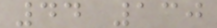44 130
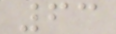63
